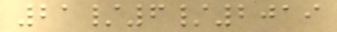21/6/2019
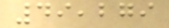49,279
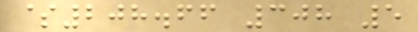$208.66 308 5
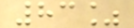83%
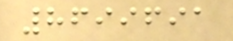8699691
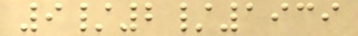9/2/1939
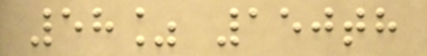58% 150th
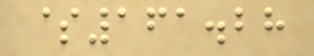$161.28
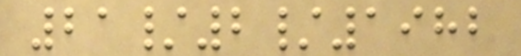21/2/1982
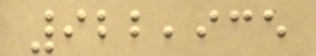922,935
